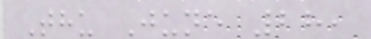Thu June 28,
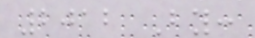2012 By:
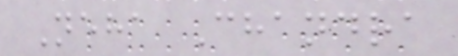Neha Chandra
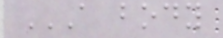A BODY
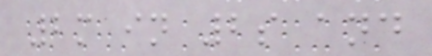2m in 2s and
